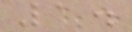1.
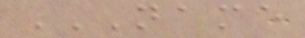NAME
